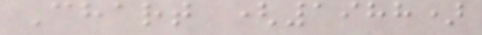Chart (1988)
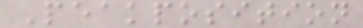Peakposition
